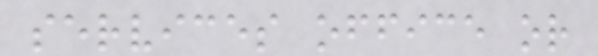services office or
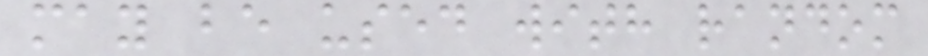may be used with random
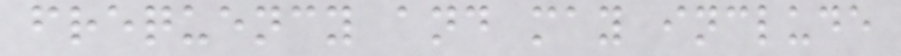frequency and may include
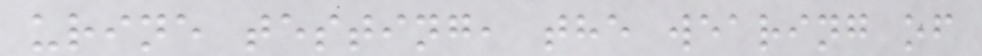urine testing, the wearing of
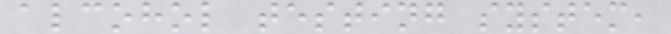alcohol testing system,
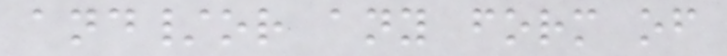and/or any form of
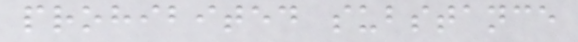prohibited substance
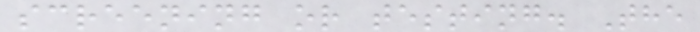screening or testing. The
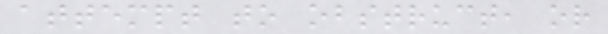attempt to obstruct, or
